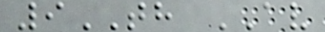9TH AV
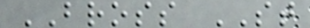BROSS ST
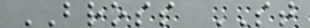BROSS ST
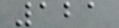121
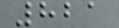821
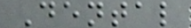Dental
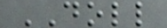DOLL
